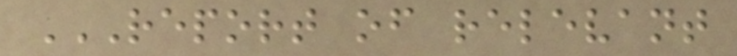REPORT OF RELEVANT
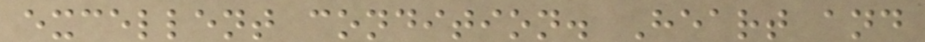excellent condition. Heart and
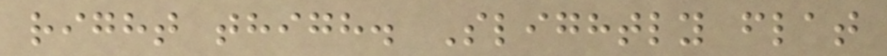right thigh. Slightly flat
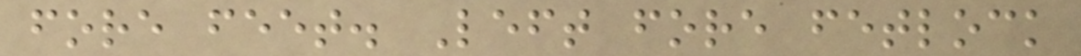fore feet. Left fore fetlock
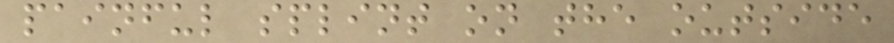painful splint on the outside
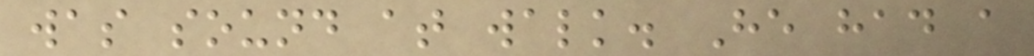was sound at walk. He had a
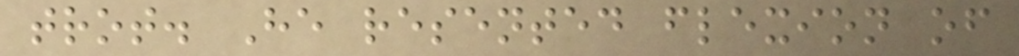trot. He resented flexion of
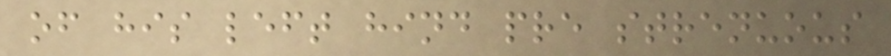of his left hind pre strenuous
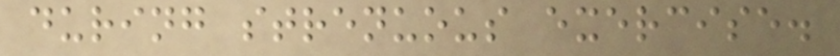during strenuous exercise.
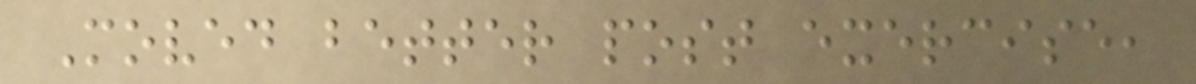Moved better post exercise,
